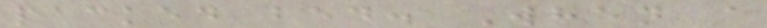packed bed. When a
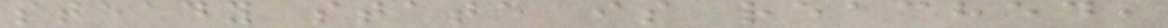steady state is reached,
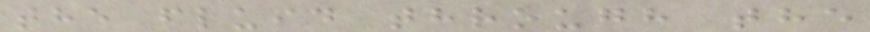the fluid through the
